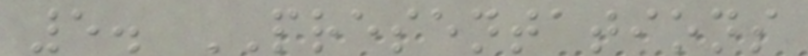5. PRESENTATIONS
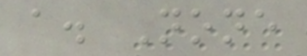a. None
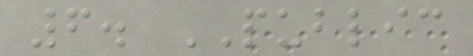6. PUBLIC
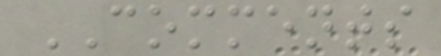COMMENTS
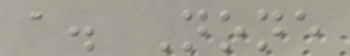a. None
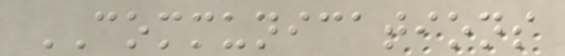COMMUNICATIONS
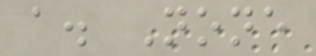a. None
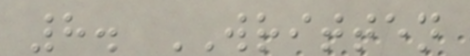8. WRITTEN
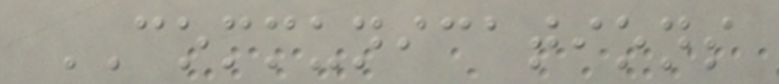COMMUNICATIONS
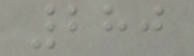280
